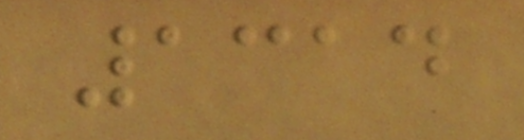1314
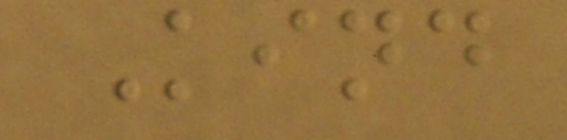Kind
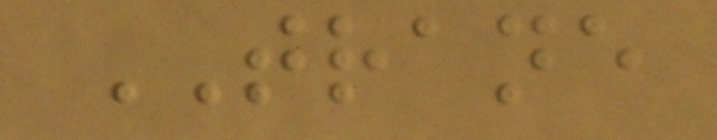TRANE
